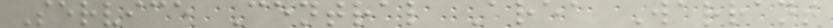Service Central Area Warrant
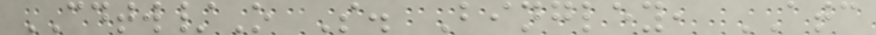CDTW/O S. Bingley, ATC
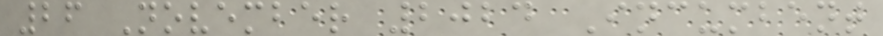26 November 2024 Incumbent
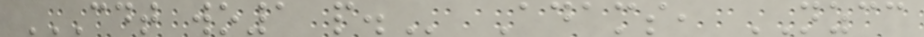CDT WO1 P. Adams, NZCC
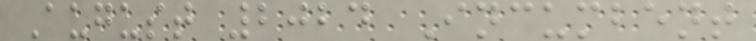August 2024 Incumbent
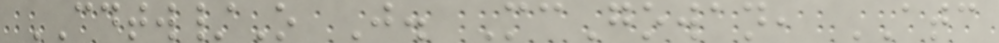CDTW/O J. McGowan, ATC
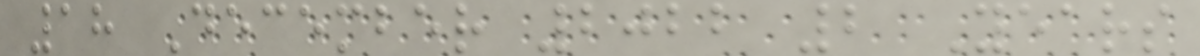18 December 2022 2 Years
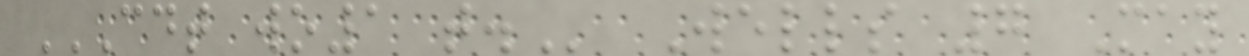CDT WO1 T. Wells 7 May
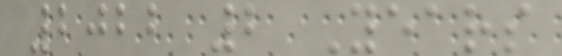2022 2 Years
